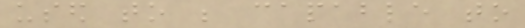used to be capable to
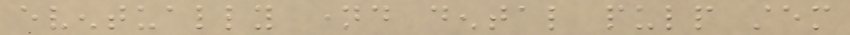eventually named dental pulp stem
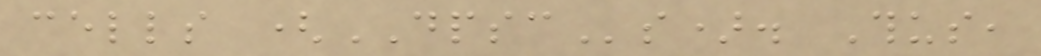cells (DPSCs). Thus,
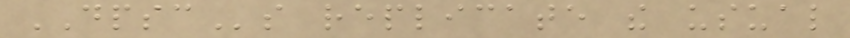DPSCs replicate the usual
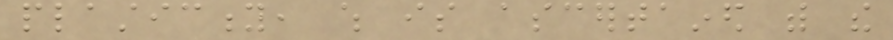plasticity, which is ascertained with the
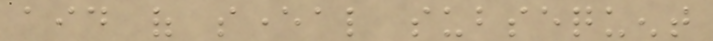aid of several subsequent
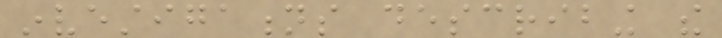investigations describing the
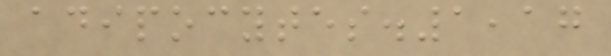adipocytes.1,17
